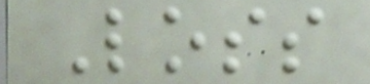Loss
